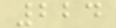224
